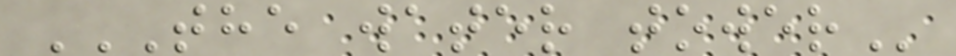THE WATER TOWER
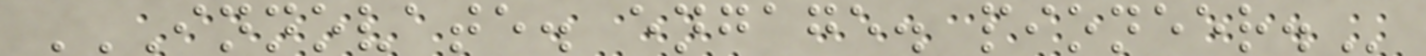INNOVATE. ENGAGE. PIONEER.
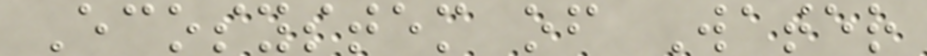Ecosystem of Water
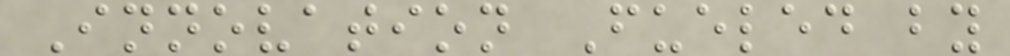Innovation Fueled by
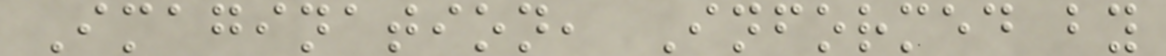Imagination, Informed by
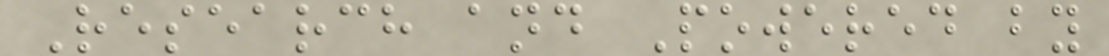Research and Powered by
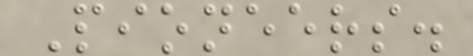Pioneers.
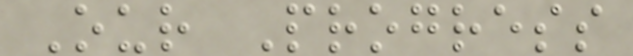Our Progress
